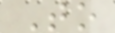To
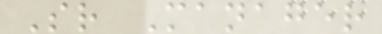Sr Manager
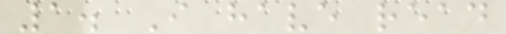1. I have read
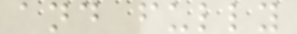and fully
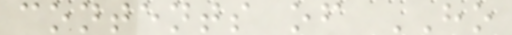contents of HO
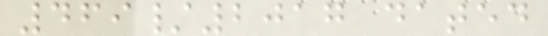469/2017 dated
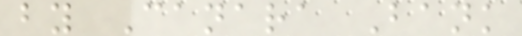by Canara Bank
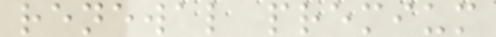renewal premium
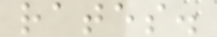rates.
